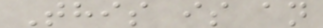This is an
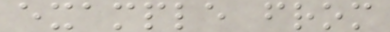example from
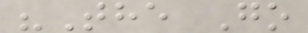"The Go
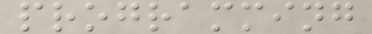programming
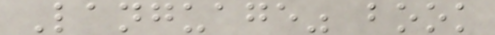Language" book
